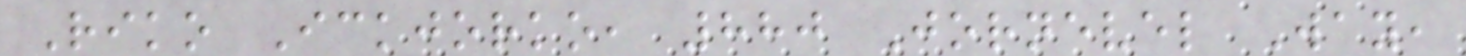Riko Ickjorko, 880 Jornevel Way,
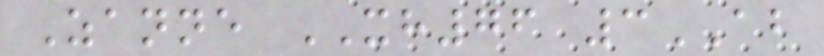Zanne XH76 3AB
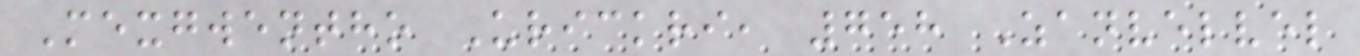Mexgwentho Urickri, 758 Zanvelvel
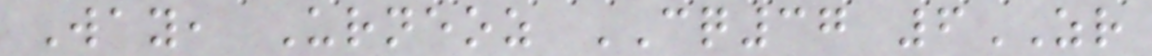Way, Urneoz CQ37 6ZR
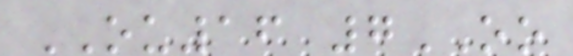OU16 7OO
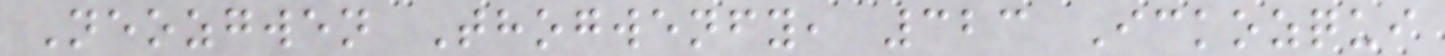Neozgwen Thogwenfy, 323 Ickozqui
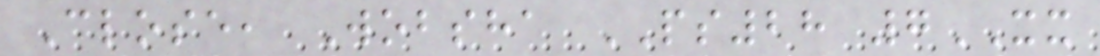Close, Wobsha PS28 7XX
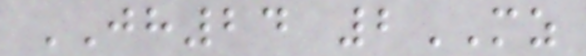JH24 2MZ
